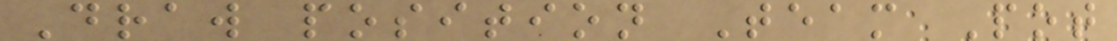Draw position Team Pot
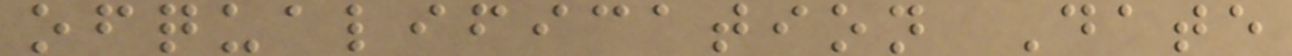ofqualification Date
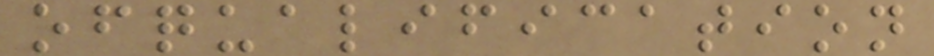ofqualification
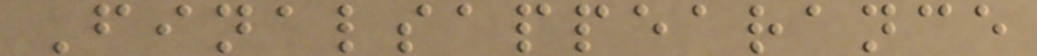Finalsappearance
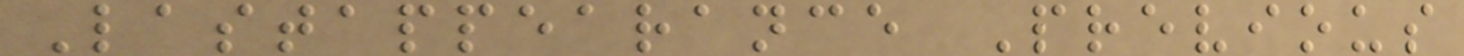Lastappearance Previous
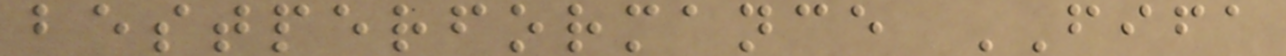bestperformance FIFA
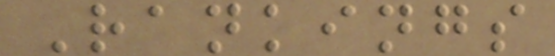Rankings
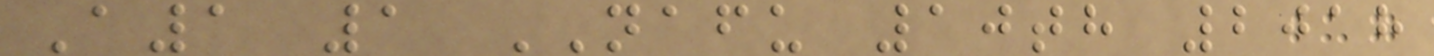A1 1 NAFU 10th 2018
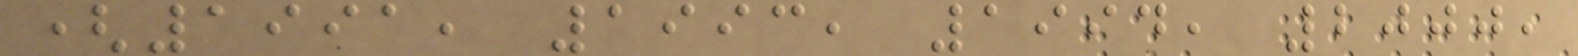(1991, 1993, 1994, 2000,
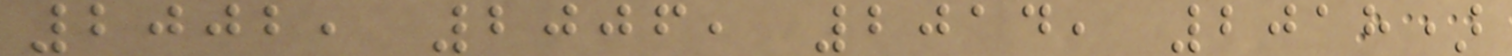2002, 2006, 2014, 2018)
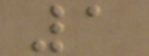1
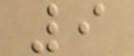9
